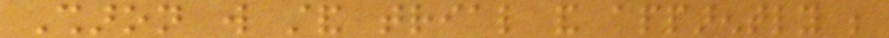Sharon will stand trial and apparently be
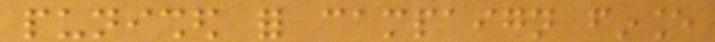punished for campaign finance
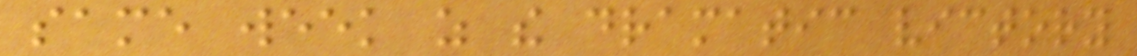same week as the dramatic victory
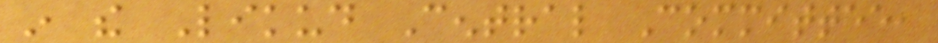in the Likud Central Committee,
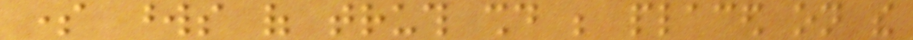some words of truth should be placed on the
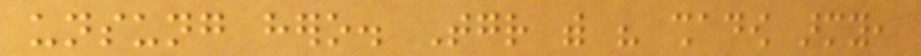unsung hero. Together with his shadow army,
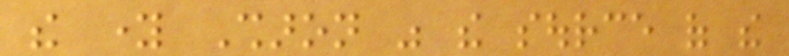the young Sharon was the source of the
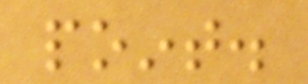point.
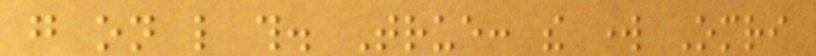go on like this. True: the work Omri
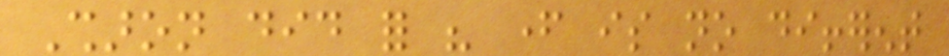Sharon did for his father is no different
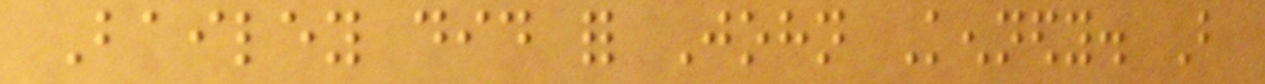Bailey did for John Kennedy. But
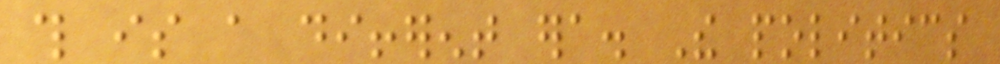this is a different era. The politics
